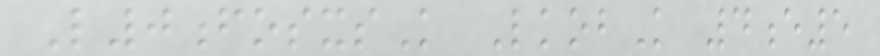L0fosxsK LkobK 4e5
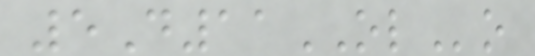5D11OLo
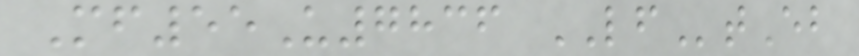Mf55U7836 LFtEb
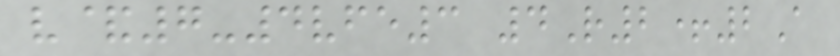v&7-4vfe3 4R2+2A
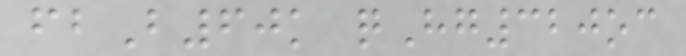fbB60k qHg320oc
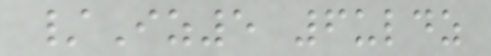/Iz5 6uldz
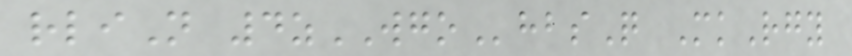rliN 4zWGOhbsQ MkRgy
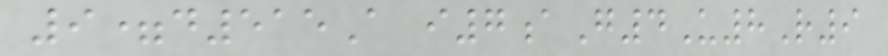9=d515A i7aG4U8R9
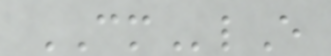CMlE
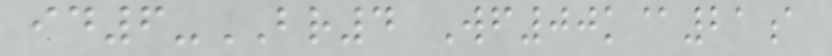id6-BR4 Wf00k@21a
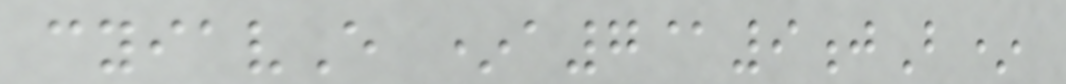cyiavE *a7@9jB*
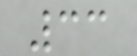33
